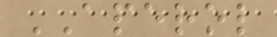APEROL
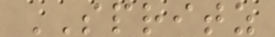SPRITZ
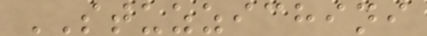STUZZICHINI
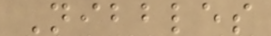Nibbles
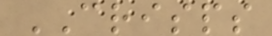CRISPS
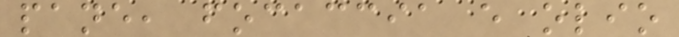pane, focaccia e olio
